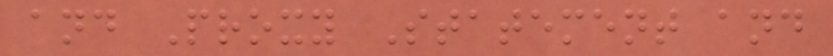and Proxy Statement and
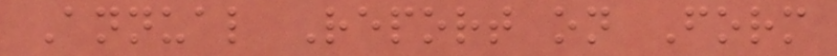Annual Report on Form
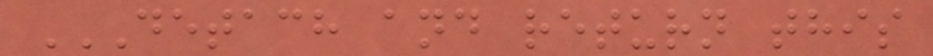DETACH AND RETURN THIS
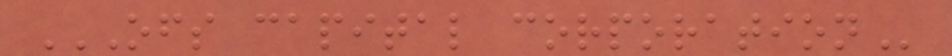OFS CAPITAL CORPORATION
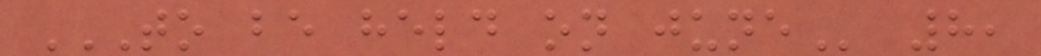TO BE HELD ON JUNE 8,
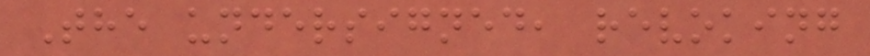The undersigned, revoking
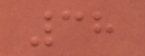38
